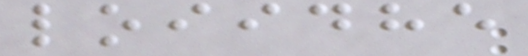loiidhe
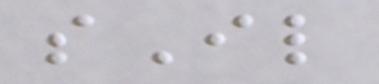sIl
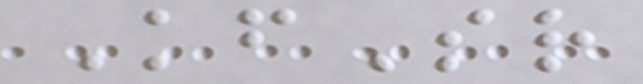KfSr
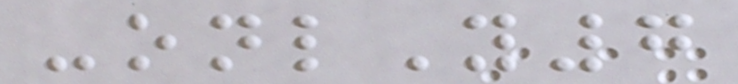-onlY7
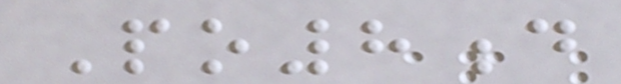Po8d
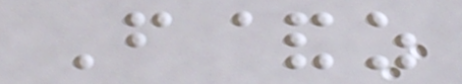F&z
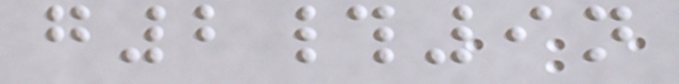g2#9n
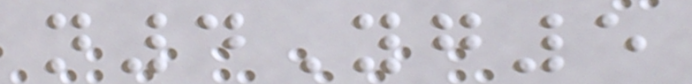n4Yg5
